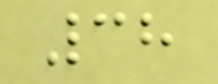38
